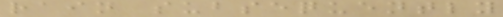rain subsequently
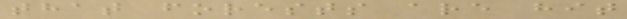that forests are hit
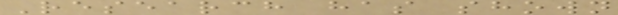Research has shown
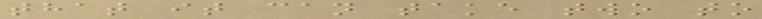that it can take two to
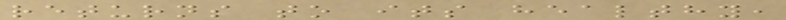returns to its healthy,
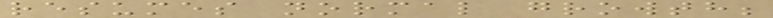resumes normal growth;
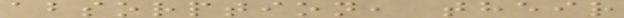absorption, their
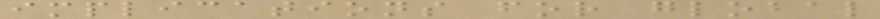implications for global
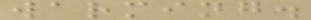warming.
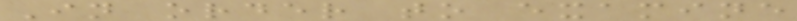In order to examine
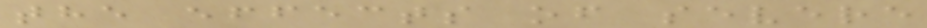the effects of severe
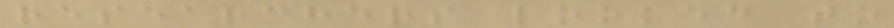researchers looked to
